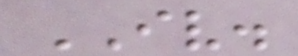IV.
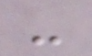-
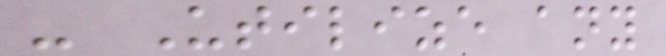- Utilize any
